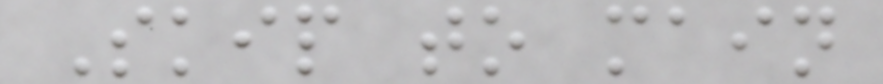Skip to main
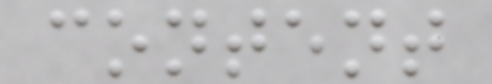content
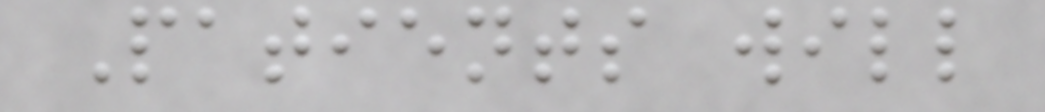Patients will
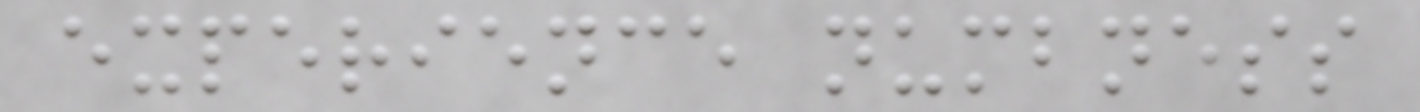experience numbness
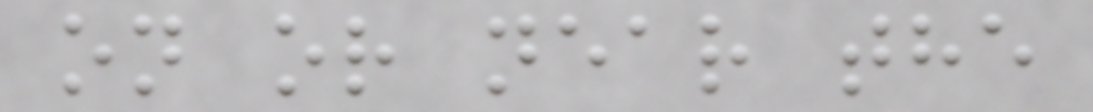on or near the
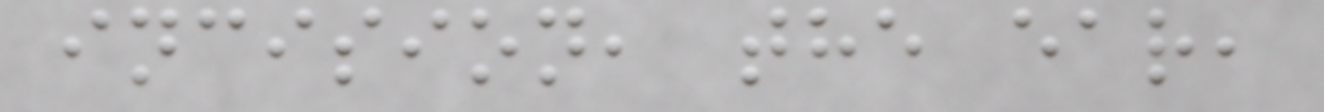incision, the ear,
